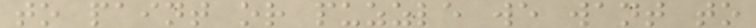to paint or puzzle we want to
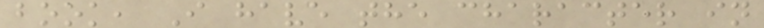book, I have the character in
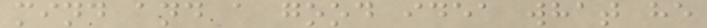mind and a good idea what he
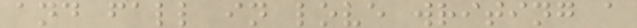and fall in love writing a
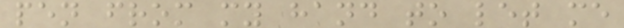pen from my hand to let me
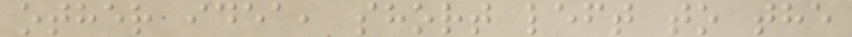other idea, short left to the
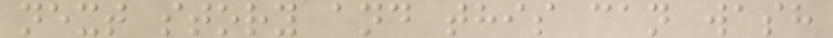next story and this can wash
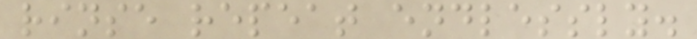rinse repeat endlessly.
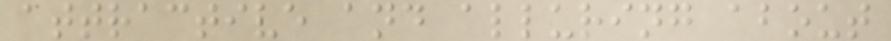attractive and alluring about
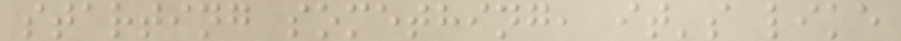starting something, it's like
